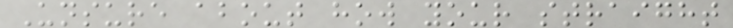Unsure about how your straight
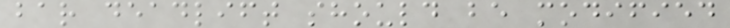bar deadlift should be modified
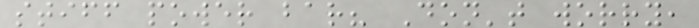stiff power bar? Don't worry,
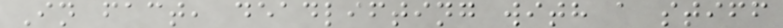In fact, deadlifting with a stiff
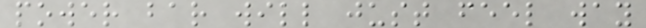power bar will just feel way
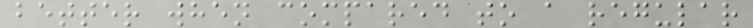better when compared to a regular
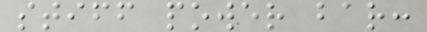stiff power bar:
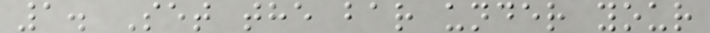1. Set the bar under your
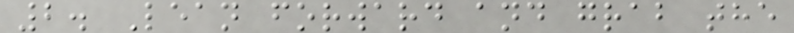2. Lean forward and grab the
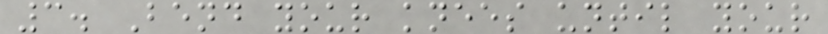3. Bend your knees until your
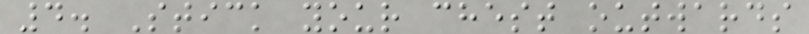4. Stick your chest outwards
